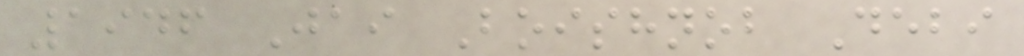1946 Jai Boishnob Debi
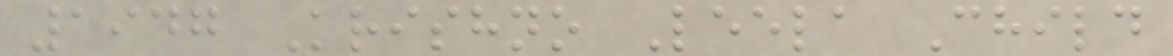1947 Krishno Leela Child
